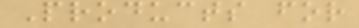Products for
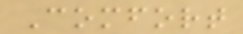Comfort
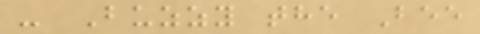- Buzzy the Bee
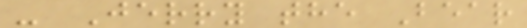- Jerry the Bear
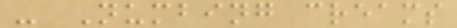- Numbing creams
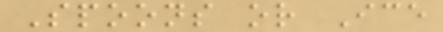Spoons or Ice
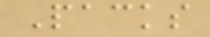Packs
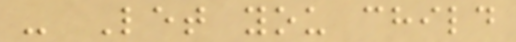- Let you child
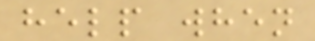help when
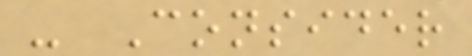- Consider
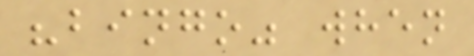"bingo" when
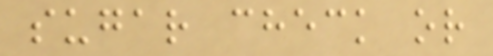sugar check or
